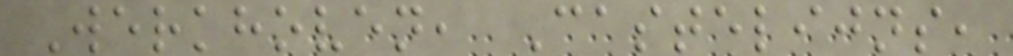Werkhoven, Castelijns,
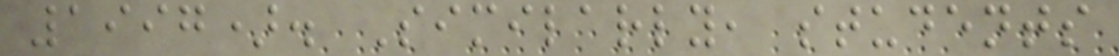1997). Similarly, students
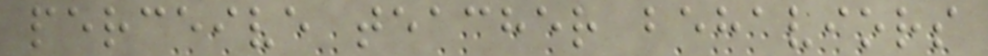perceive teacher behaviors
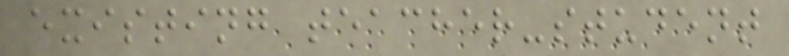existing teacher-student
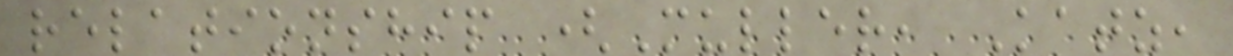relationship (Muller, Katz,
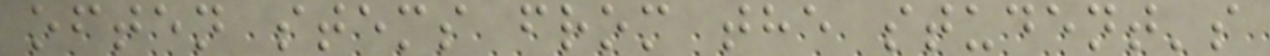often stems from the student's
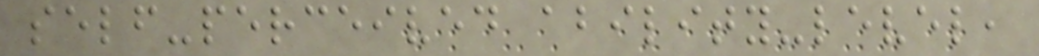self-perceived ability-level,
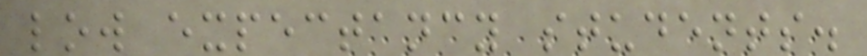low expectancy students.
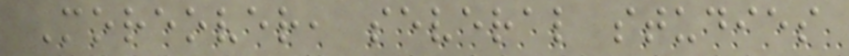Moreover, several studies
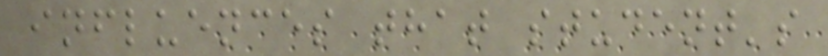influences that student's
